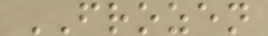FROZEN
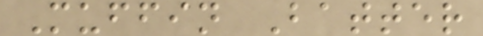Muffin Batter
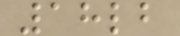18lb
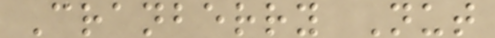Cranberry Nut
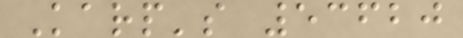Karp's 53620
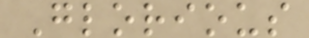Glorious
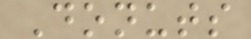Donuts
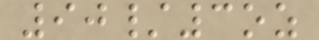90/3oz
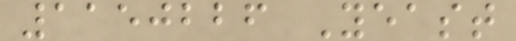1150226 Yeast
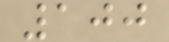100
